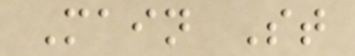Main St
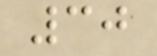30
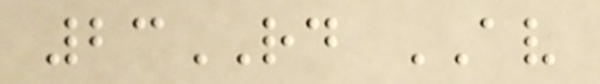23RD AV
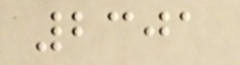2301
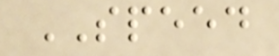SPEED
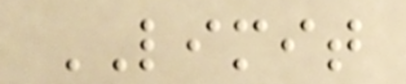LIMIT
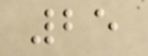25
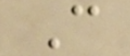C
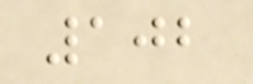102
